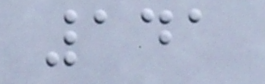141
